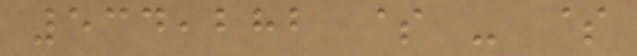534,282 $ - $
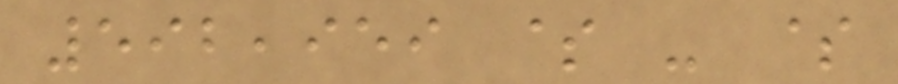592,959 $ - $
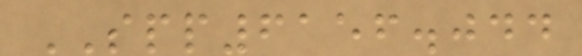SPP6156.044
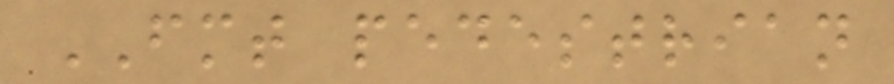FMT pedestrian
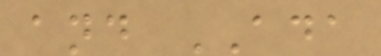and ADA
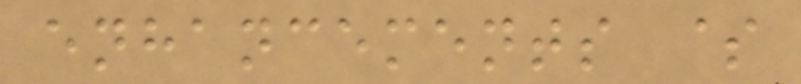enhancements $
